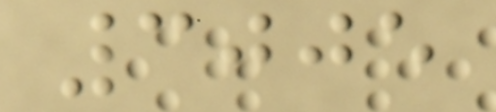3005
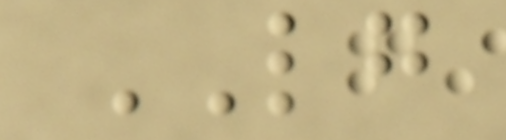LG
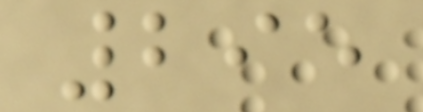295
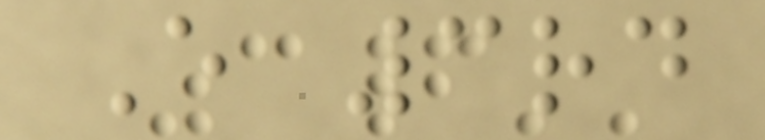E 3rd
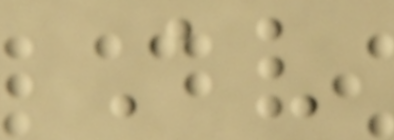Av
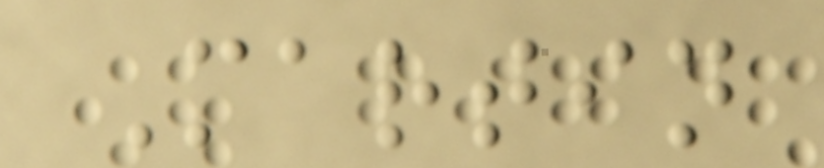Martin
